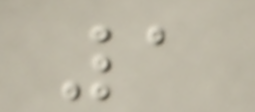1
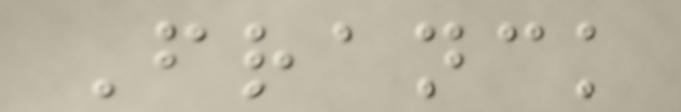Franck
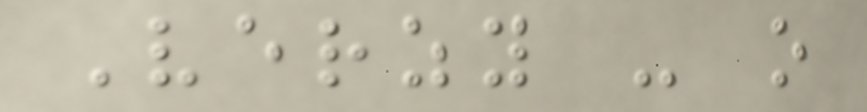Verzy - o
